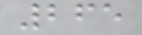265
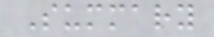Summary
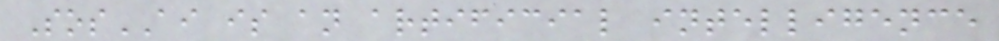SosAI is an artificial intelligence
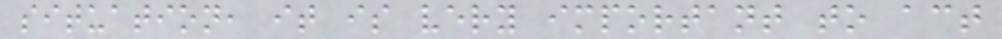situation, it is very important to act
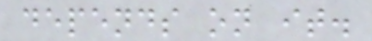depends on it.
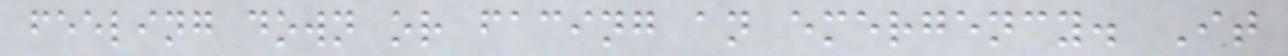feeling down or facing an emergency. It
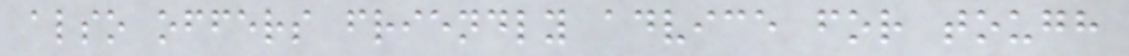also offers friendly advice for tough
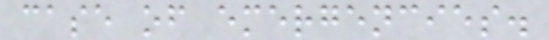case of emergencies.
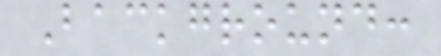Background:
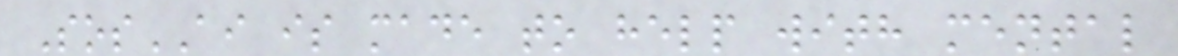SosAI is made to help with mental
